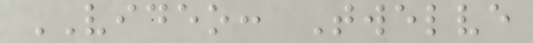VIDEO: Twelve
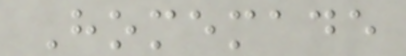Homemade
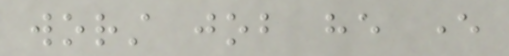worst job he ever
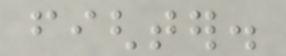fighter.
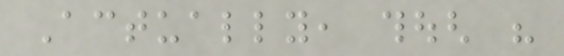Actually, though his
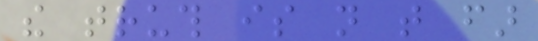the truth is not that far
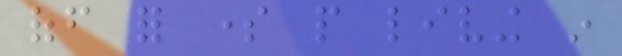off for some people living in
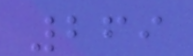269
